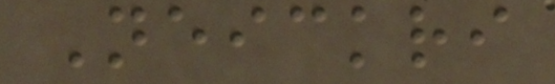Neickri
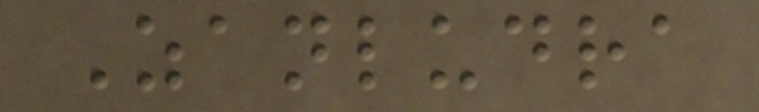Zanludra
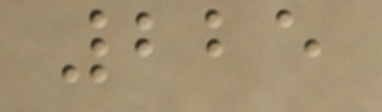225
